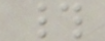#
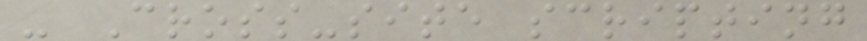- Cross-site scripting
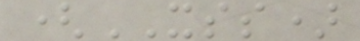(XSS)
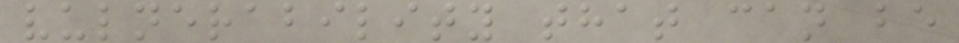vulnerability that can be
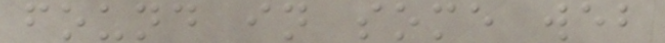found in some web
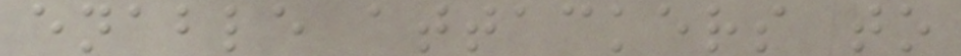enable attackers to
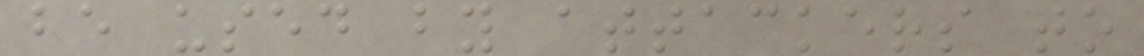be used by attackers to
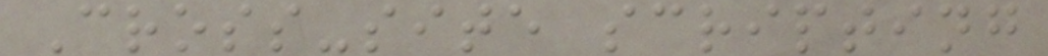Cross-site scripting
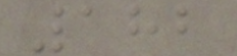182
